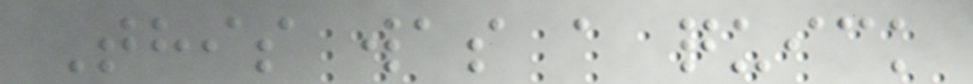This was a quick
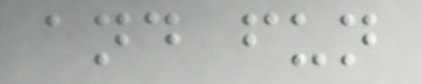and fun
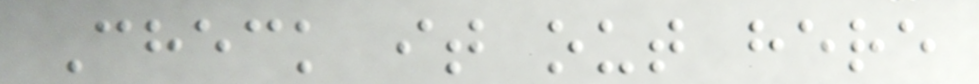Check it out here
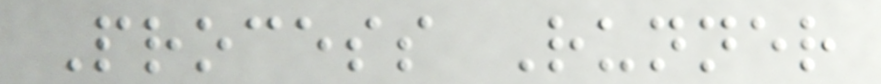Process Runner
